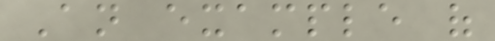An example of
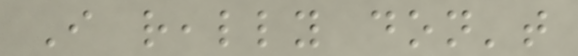I really don't
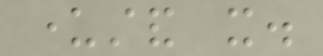understand it.
